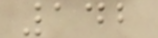142
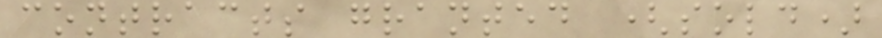contracts granted (sold)
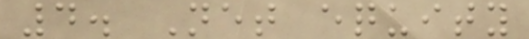4. Net equity
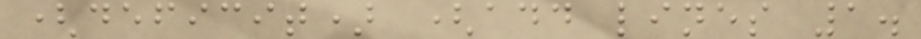(deficit) (add lines 1.
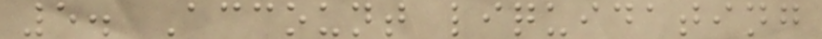5. Account liquidating
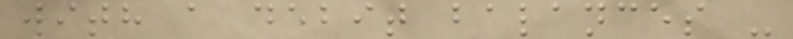with a debit balances -
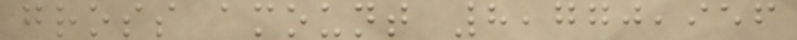gross amount 8,770,956
